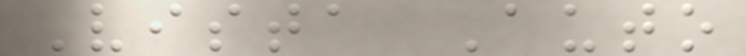Vista Auto
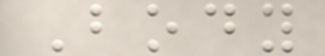Body
